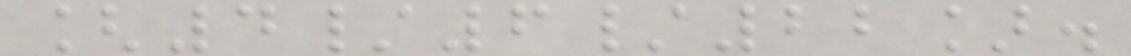[4/6/22].
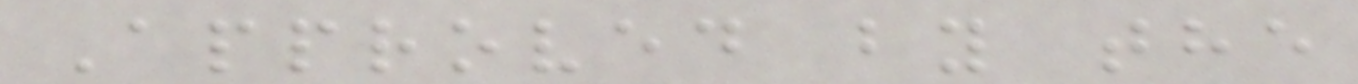Approved by the
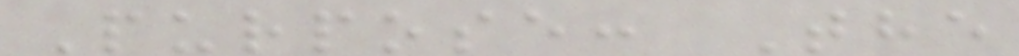Purpose: The
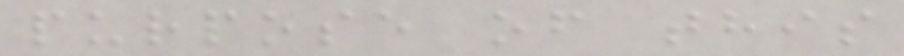purpose of this
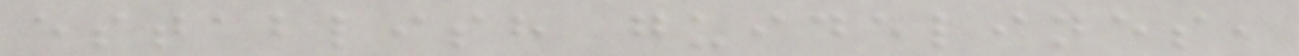establish guidelines,
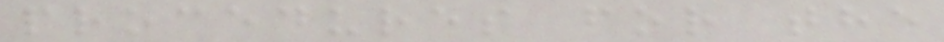procedures for the
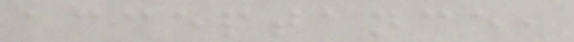acceptance,
